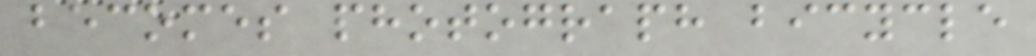becomes photograph bicycle
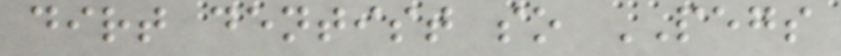dirt dentist so PEGS
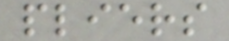pliers
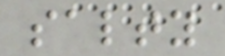salty
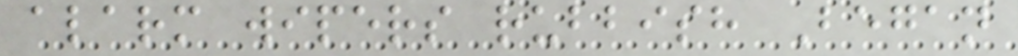alarm wipers rubbish Began
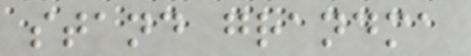stand grandma
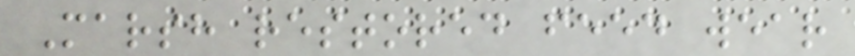Marsh restored feed wear
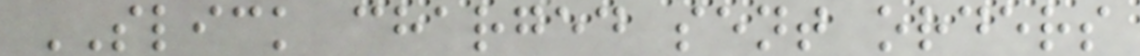SLICK charged sent orders
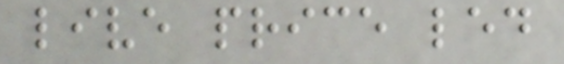live price led
